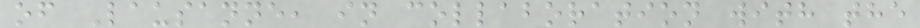of Lausanne, in collaboration with the
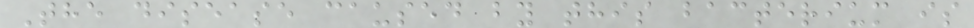The disease caused by this bacterium is
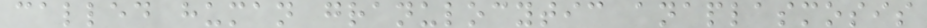called human granulocytic anaplasmosis
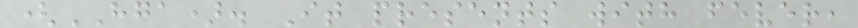(HGA). It presents with fever,
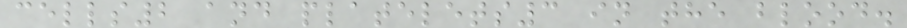cells2 and platelets3 in the blood.
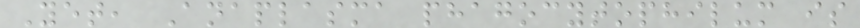Yet, Anaplasma phagocytophilum is
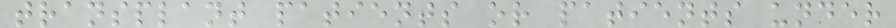transplant patients or patients under
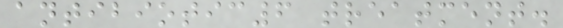antibiotic6 treatment.
